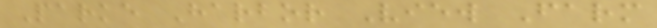Parke Harbor View Farm
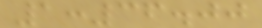1:36.00
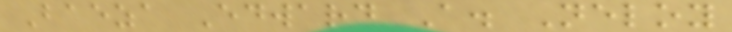Baeza Edward A. Neloy
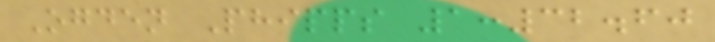Ogden Phipps 1:32.60
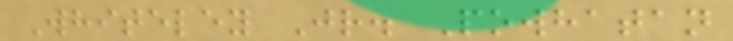Whiteley Jr. Powhatan
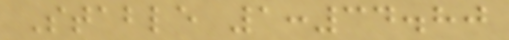Stable 1:34.80
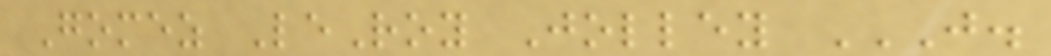Gomez LeRoy Jolley J.
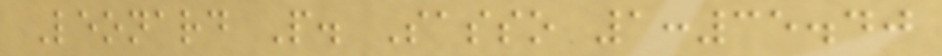Leonard P. Sasso 1:35.40
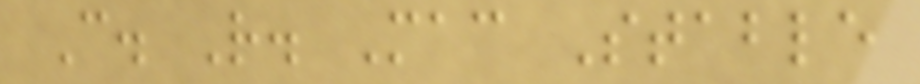C. R. Mac Stable
